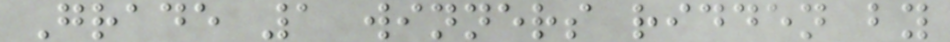Grade 1 winners ridden by
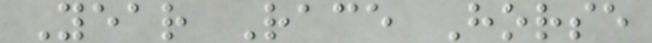Year Race Horse
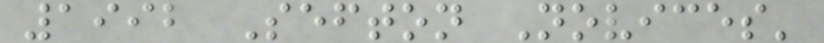1992 Sefton Novices'
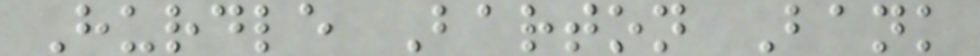Hurdle Barton Bank
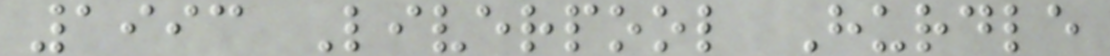1993 Liverpool Hurdle
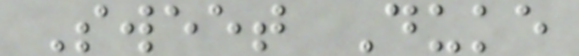Sweet Duke
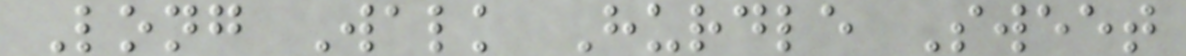Long Walk Hurdle Sweet
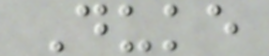Duke
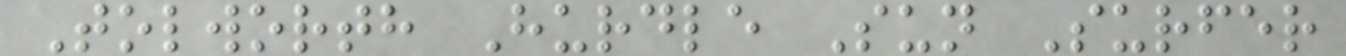Tolworth Hurdle Sun Surfer
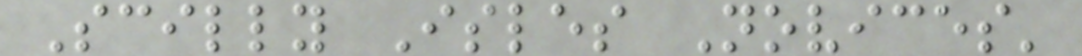Scilly Isles Novices'
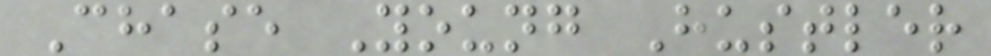Chase Young Hustler
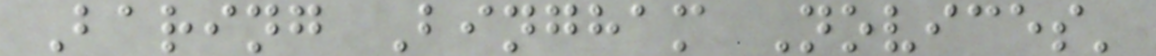Baring Bingham Novices'
